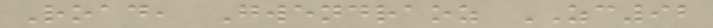Road, Gwendraoz ZC92
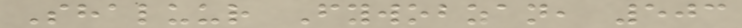Shaluur Fywobzan, 503
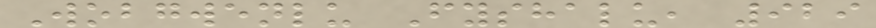Wobgwenlu Fyshalu, 929
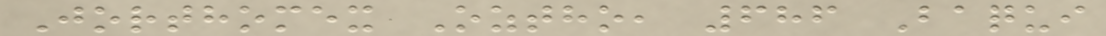Jorthomex Oztho, 686 Baqui
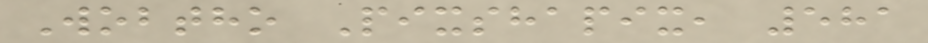Wobtho Pixshapix, 581
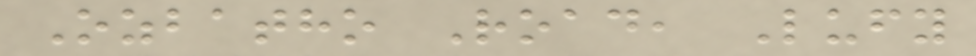Ozbatho Road, Lufy
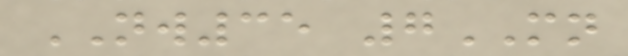NW35 7MN
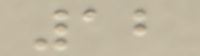12
